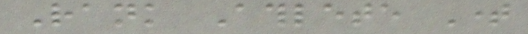Rank Athlete Time
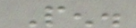Pen.
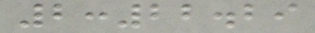2:22.29
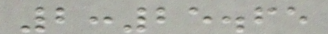2:25.65
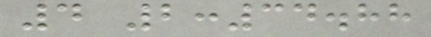4 2:34.88
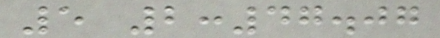5 2:47.07
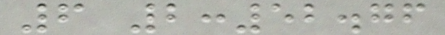6 2:52.76
